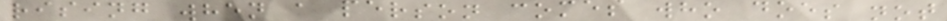rising when a person comes who does not
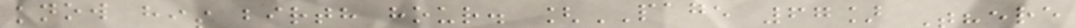know his birth hour. [PAGE 67] There
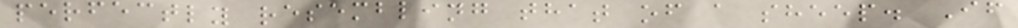perfectly resembling that of a sheep. If
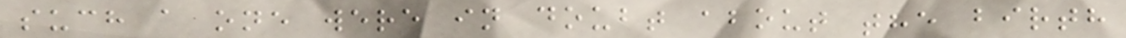such a one were in doubt about the birth
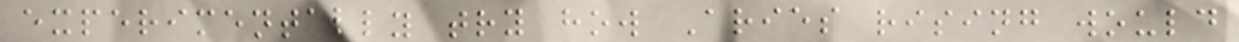experimentally try how Aries rising would
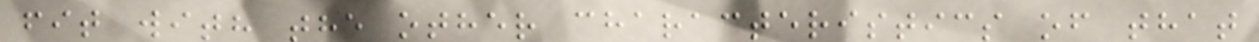fit with the other characteristics of that
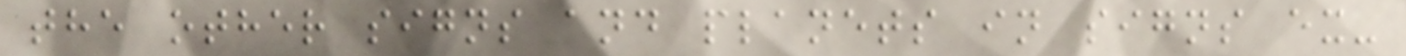the other signs and planets in signs ex-
